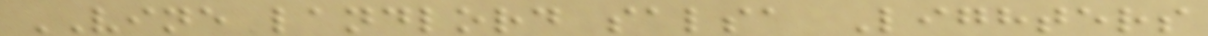VINE landlord salsa Lighters
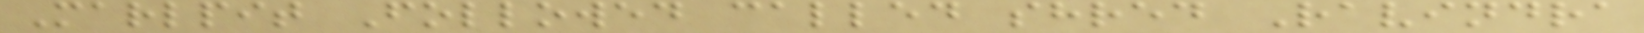Marlpit Followed called shred Ravindra
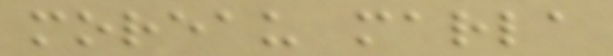moreau marla
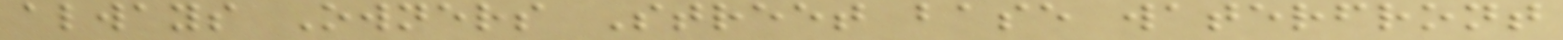always Owners Street base waterfront
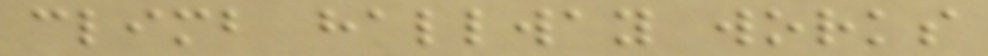climb hallway works
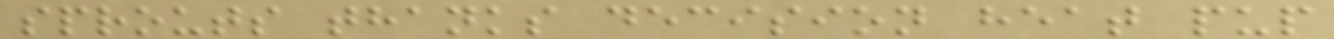sprouts thanks decision heat pup
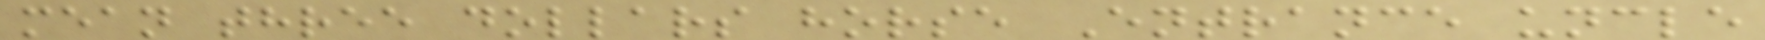mean three dollars horse Entrance uncle
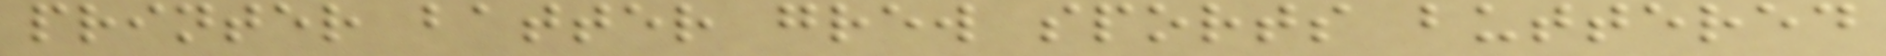printer batter grew sports buttered
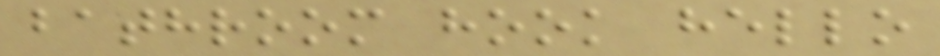bathroom hook hello
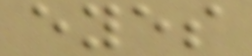eyes
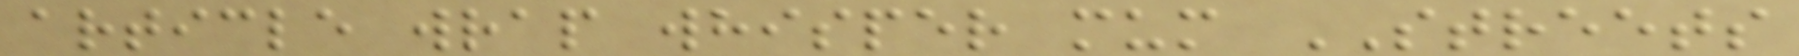article wrap whisper mum STREETS
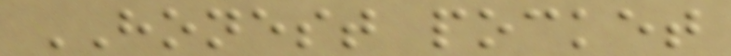HONEST pocket
